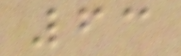63
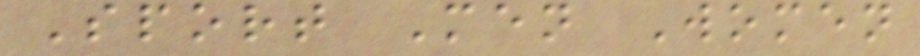Sport Men Women
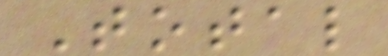Total
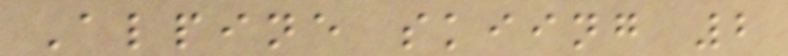Alpine skiing 2
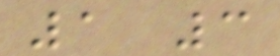1 3
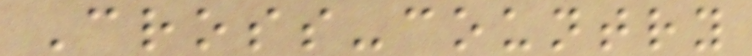Cross-country
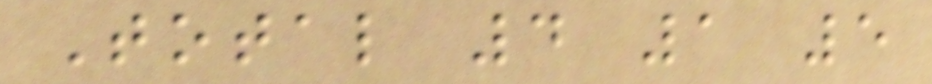Total 4 1 5
